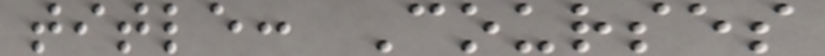title: Courses
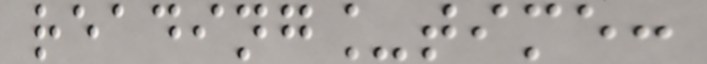reading_time:
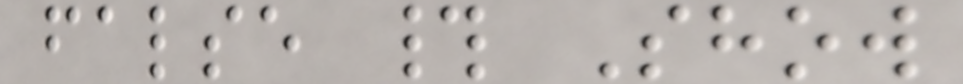false # Show
